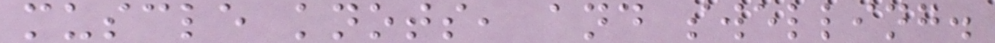muscle knots, and swelling.
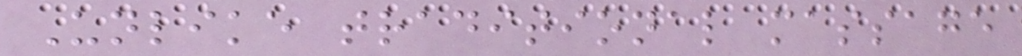Unlike traditional massage
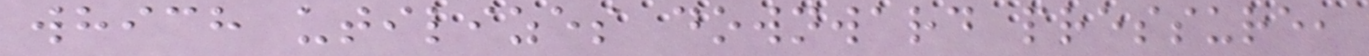which utilizes downward pressure,
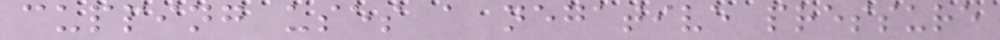cupping uses a negative pressure
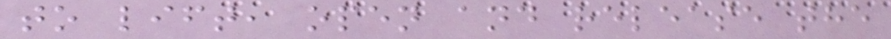to lift, open and release the
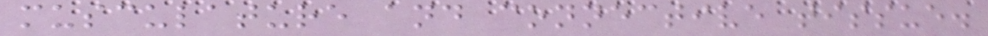musculature and connective tissue.
